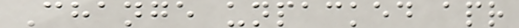Change unpacked apr
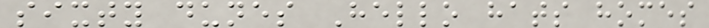sixty dunes Hello hats homes
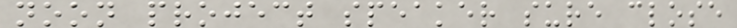noon project speaker sure close
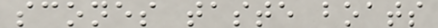scones taste boats
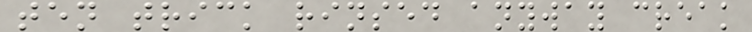ten trick rinsed anyway creak
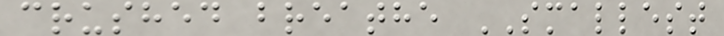crushed breathe SMALLEST
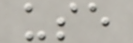use
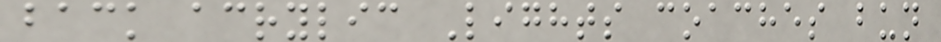back acrylic Lights coaches bun
